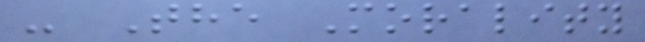- The Morality
